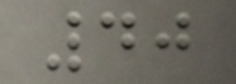40
